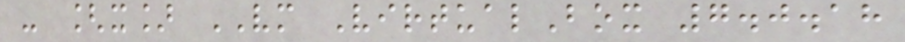- [x] VM VirtualBox 7.0.18
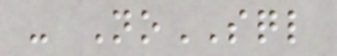- NoSQL
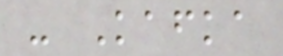- Kafka
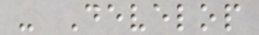- Develop
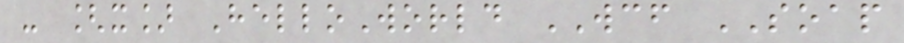- [x] HelloWorld WCF SOAP
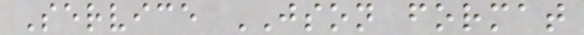Service JSON format
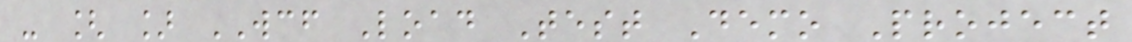- [ ] WCF Load Test Demo Project
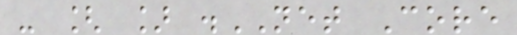- [ ] .NET Core
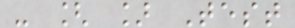- [ ] Test
